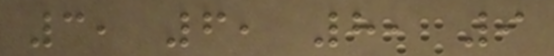3, 6, 8, 9
